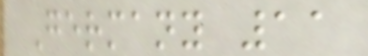Germany 11
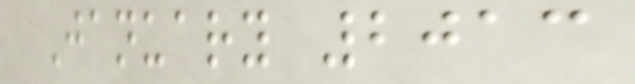January 2013
